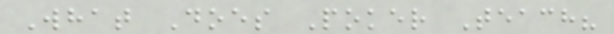What Does Poker Teach?
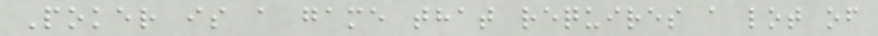Poker is a game that requires a lot of
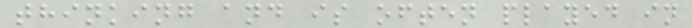thinking and is often played in
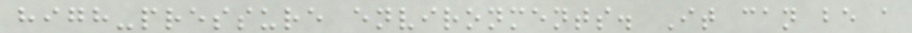high-pressure environments. It can be a
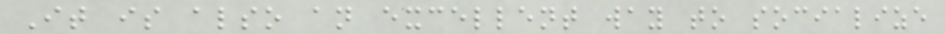It is also an excellent way to socialize
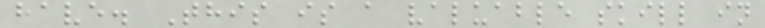have. This is a valuable skill in
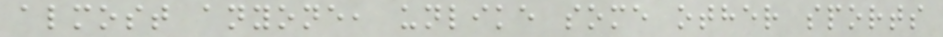almost anyone, unlike some other sports
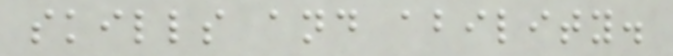skills and ability.
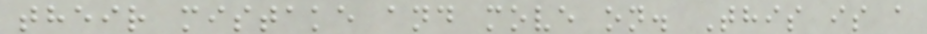their mistake and move on. This is a
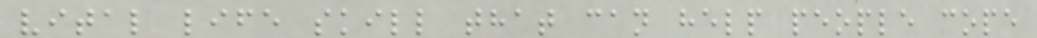vital life skill that can help people cope
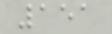151
